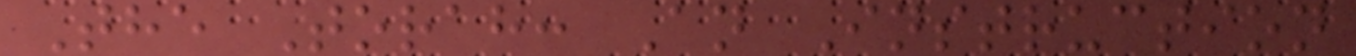The Torah: An Instruction
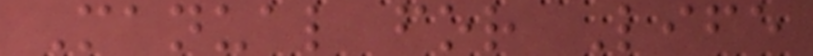Manual for Life
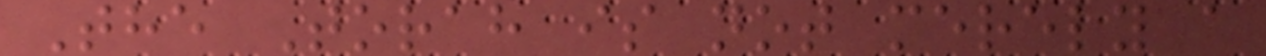The Torah is not merely a
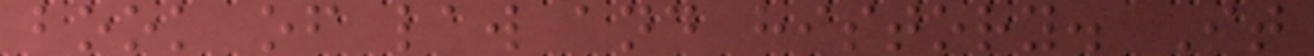book of law and history. It
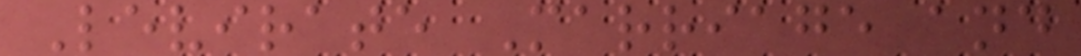Levirate Marriage and
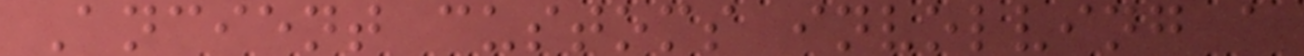Ancient customs involving a
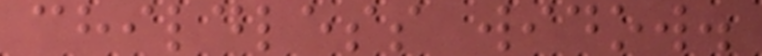childless widow.
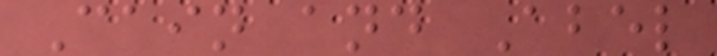Cain and Abel
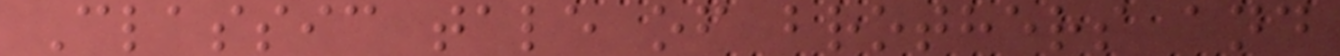Classic tale of brothers and
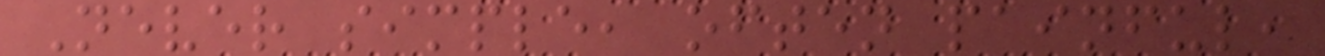Never simple, often painful,
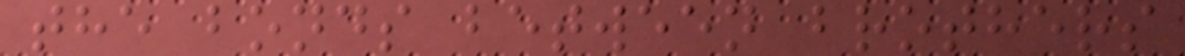the bonds between brothers
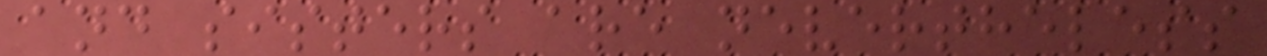and sisters are nevertheless
